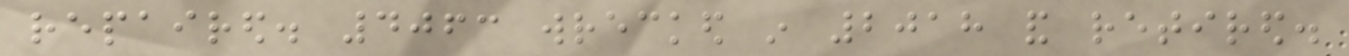repaired. 4063 wrecked in 2018 and retired.
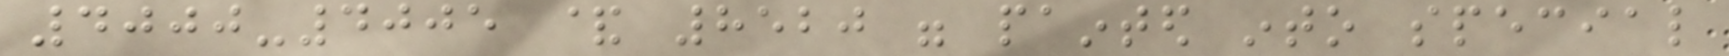4000-4005 & 8520 were painted into special
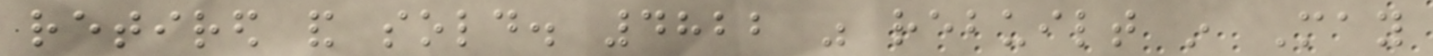retired and sold. 4822 was rebuilt in May
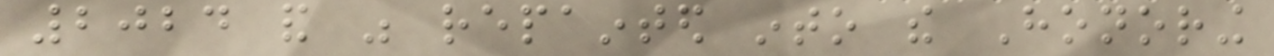2024 and was repainted into the Honoring
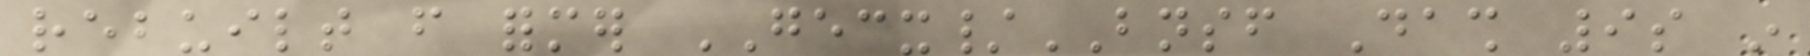rebuilt from former GECX/BNSF Dash 9s in
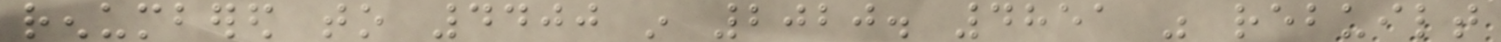renumbered to 4400 in 2020. 4851 was rebuilt
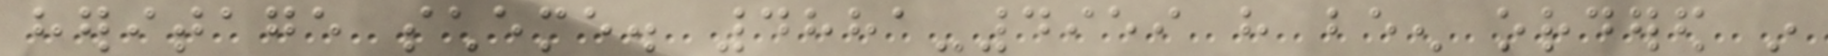heritage scheme. 4881-4959 have been ordered in
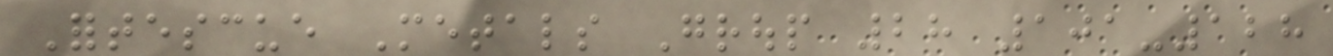Fortescue Metals Group 28 101-128
